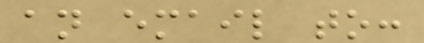an email to:
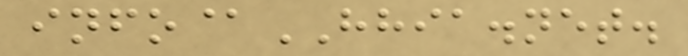info@HHIA.net.
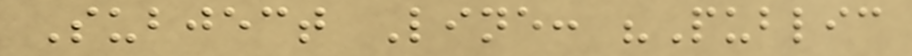Subject Line: "Public
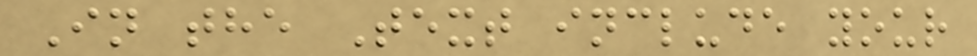In the Text include your
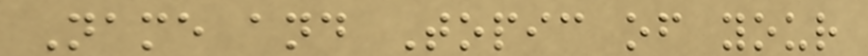Name and Topic of your
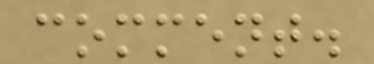comment.
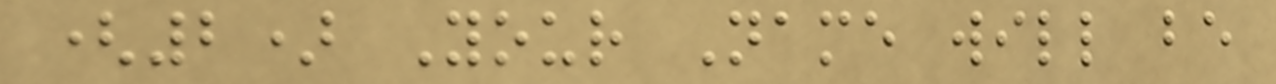(2) Your Name will be
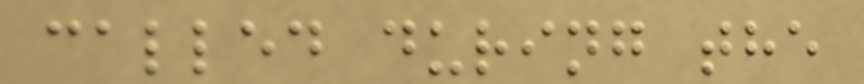called during the
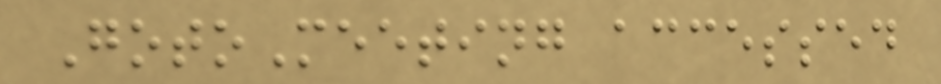GotoMeeting accessed
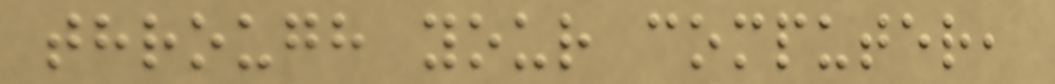through your computer,
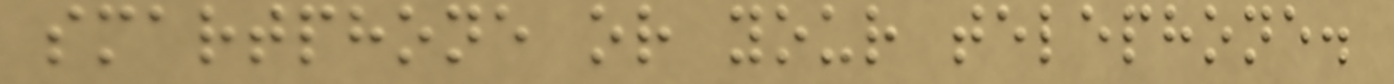smartphone or your telephone.
